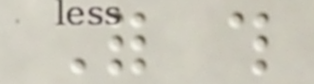For this
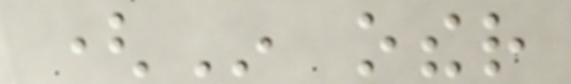(In other
